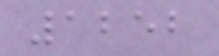1252
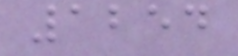1254
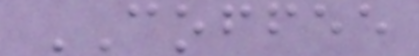COFFEE
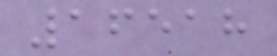16518
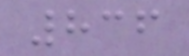836
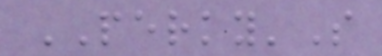PERKY'S
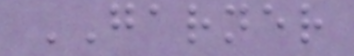GARNER
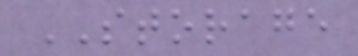STORAGE
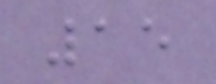15
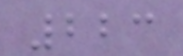223
